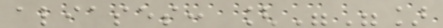aliases: [""]
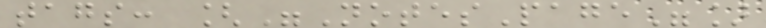tags: ["NotesPage"]
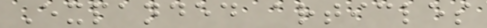Expanded articles
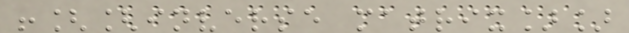![[inverse matrix]]
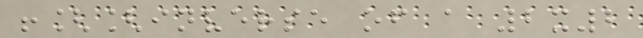![[inverse of a 2x2
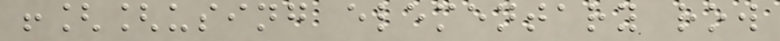![[using elementary row
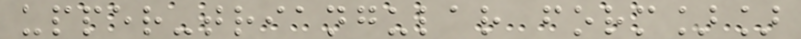upper-triangular form]]
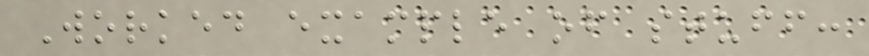Worked example of stuff:
